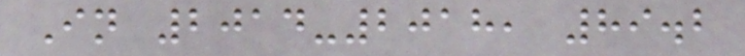In 2014-2018, 89.2
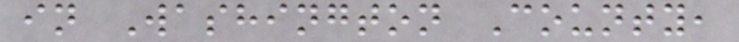in Washington County,
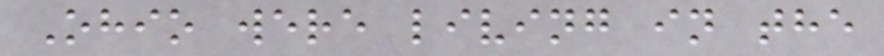Ohio were living in the
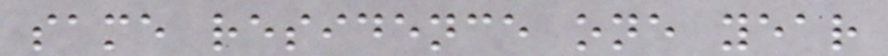same residence one year
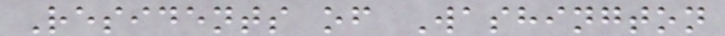Residents of Washington
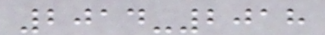2014-2018
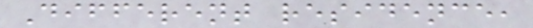Different residence,
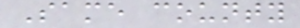Same county
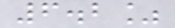6.2%
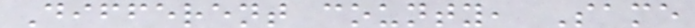Different county, Same
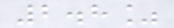2.8%
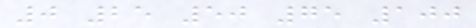0 25 50 75 100
